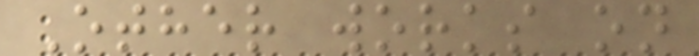Other works on
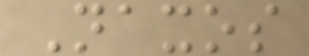Naxos
